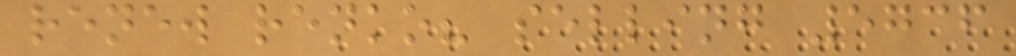renew renko? selling 5736
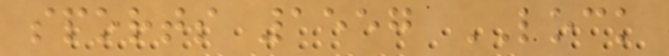sports 1557 LOCK
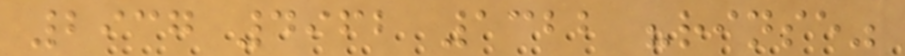2937 4962 1322 "rinse"
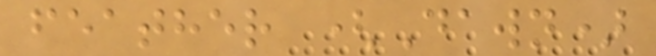feather (Dawn)
